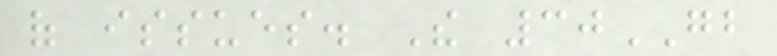of issues. The 30GB
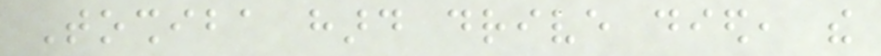Toshiba hard drive died, the
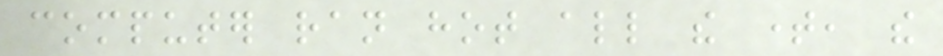computer ran hot all the time, the
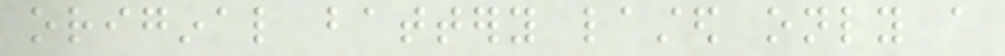original battery lasted only a
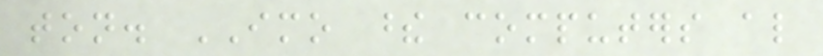ton. IMO these computers also
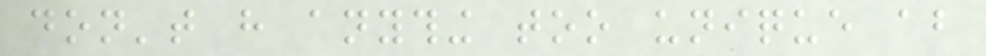don't have anything too unique about
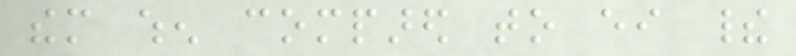them when compared to either their
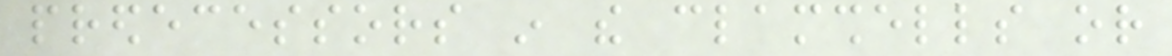predecessors in the clamshells or
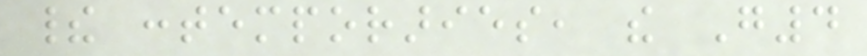their contemporaries, the G4
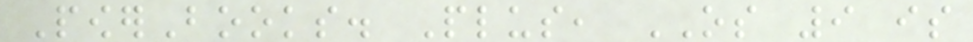PowerBooks. Plus, OS 9 is
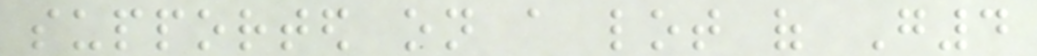supported on a lot of G4
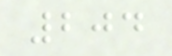204
